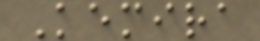Kemira
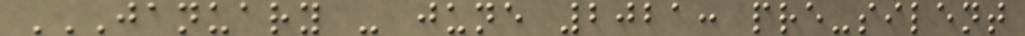JANUARY - JUNE 2021: PRE-SILENT
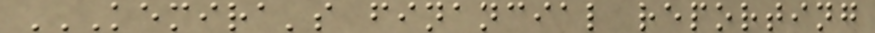KEMIRA'S FINANCIAL REPORTING
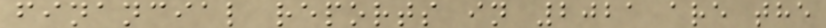financial reports in 2021 are the
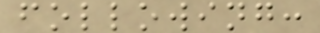following:
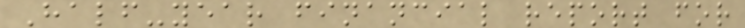Half-year financial report for
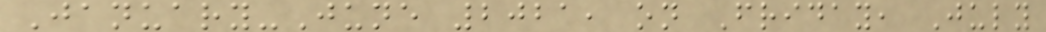January-June 2021, on Friday, July
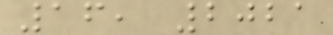16, 2021
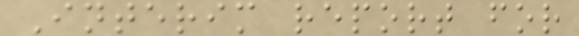Interim report for
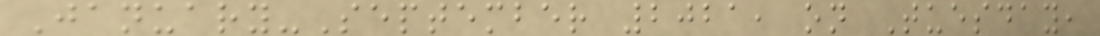January-September 2021, on Tuesday,
